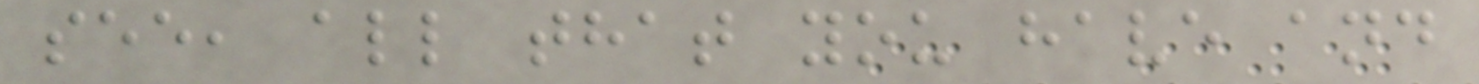see, all that you have and
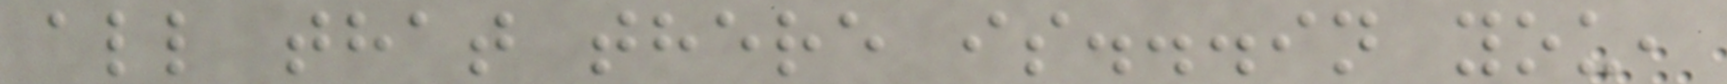all that there is...in you,
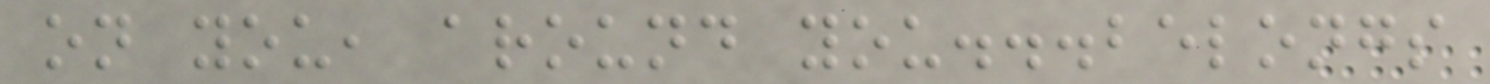on you, around you...belongs
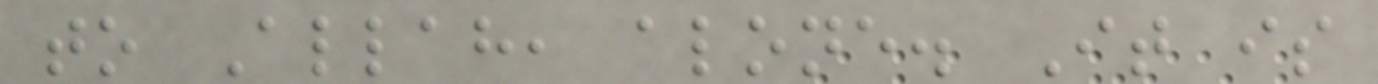to Allah, alone. It is
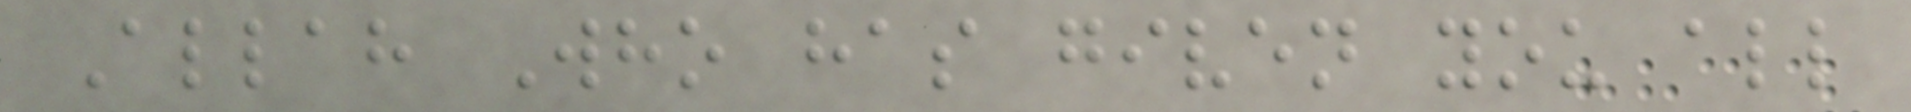Allah Who has given you all
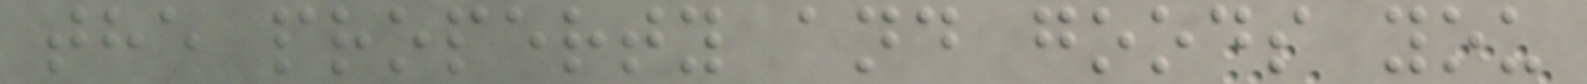the property and goods you
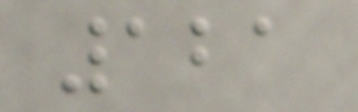121
